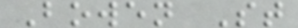Bowen St
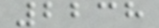2238
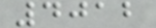4012
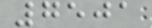7501
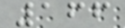166
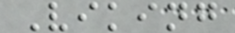Viking
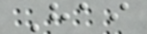Hai
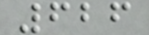626
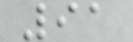91
